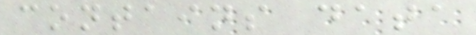contains data
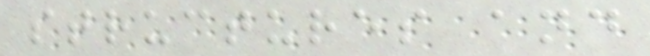structures and
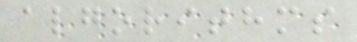algorithms
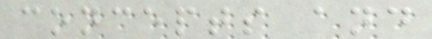concepts and
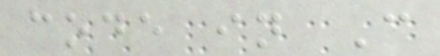code in C
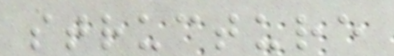structure
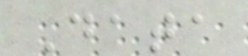Data
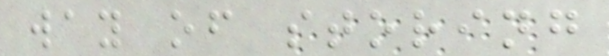way of storing
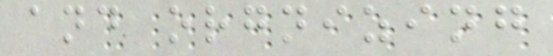and orgnizing
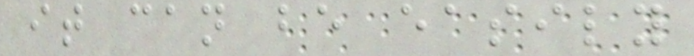it can be easily
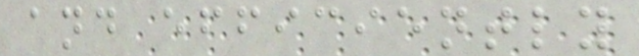and efficiently
